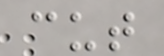cut
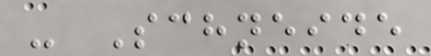- Schneide
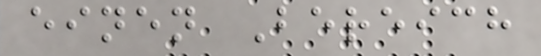einen Bereich
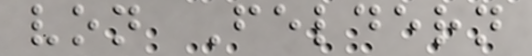von Feldern
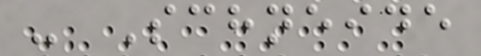- Schneide
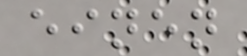einen
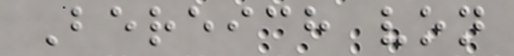Bereich von
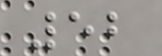52
